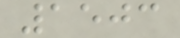1503
